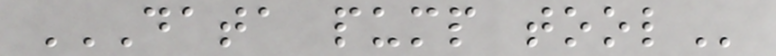DATA PUMP TOOL
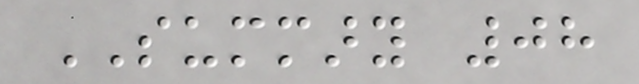SUMMARY 08
